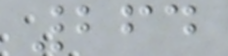264
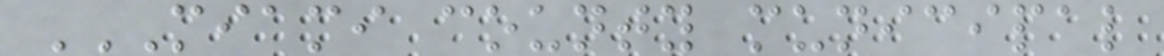MIAMI COUNTY MUNICIPAL
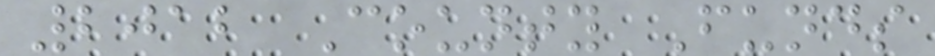2012 County Funds
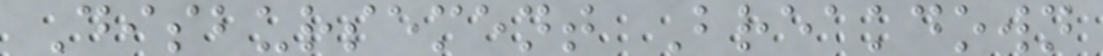Disbursement Breakdown
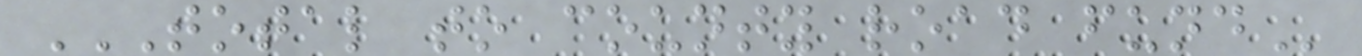TOTAL TO COUNTY ROAD FUND
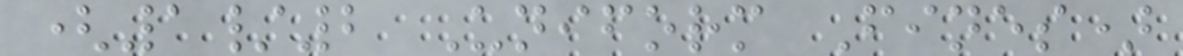(1/2 Uniform Fines)
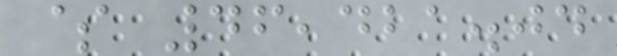$ 46,421.04
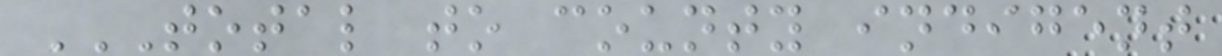TOTAL TO COUNTY INDIGENT
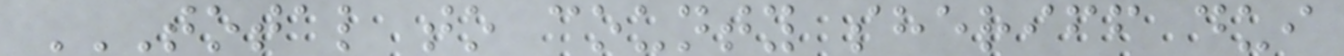TOTAL TO COUNTY SHERIFF DUI
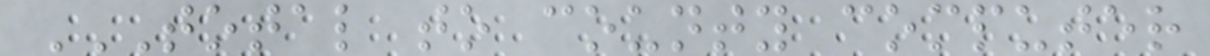TOTAL TO COUNTY COMPUTER
